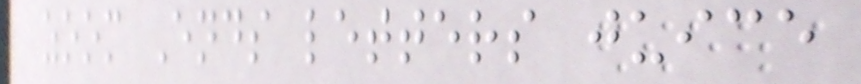zoom Ends letters juice
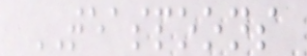TEASPOONS
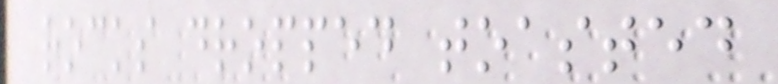rocks dropped toasted
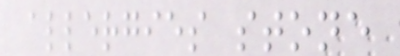allergies stone
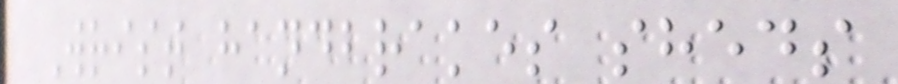Wrist handbrakes sheds
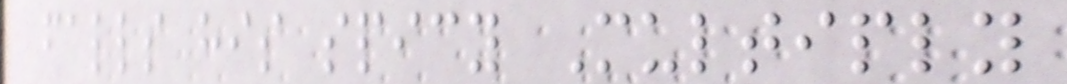falls his spicy Multiply
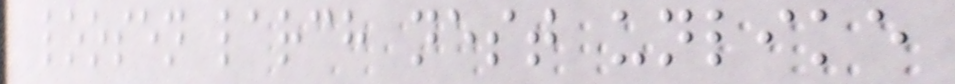loosen larch nest unlike
